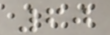60
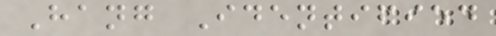Hang Identified
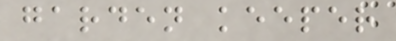garden keeper
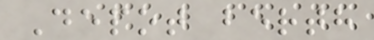Depot berth
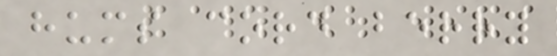hums cord berry
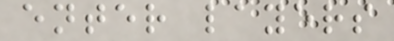enter layers
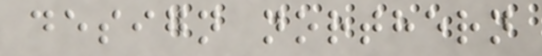design northern
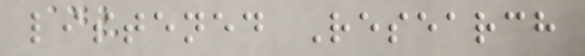listened Research
